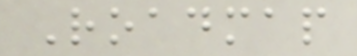Roadmap
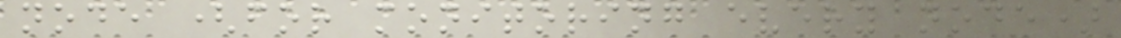node (for monitoring every node)
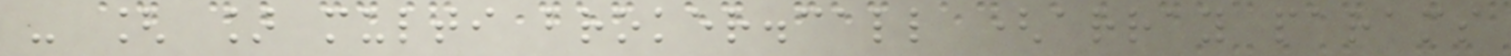- [ ] multi broker.call (array params
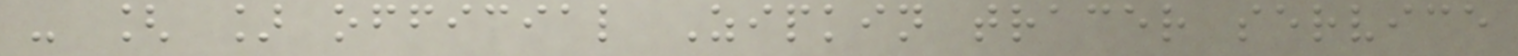- [ ] official Zipkin tracer service
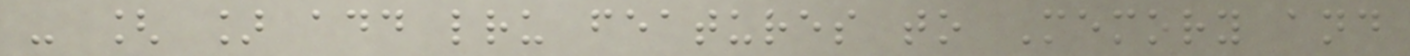- [ ] add lru features to Memory and
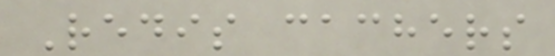Redis cachers
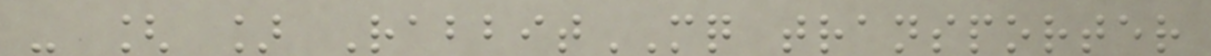- [ ] RabbitMQ transporter
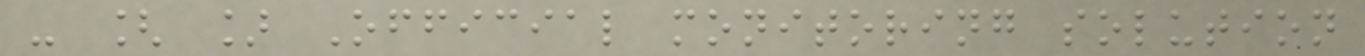- [ ] Official monitoring solution
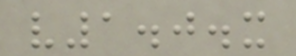v1.0.x
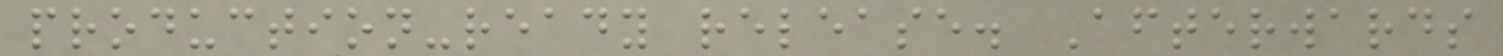production-ready release. Afterwards
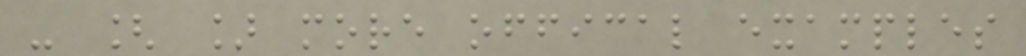- [ ] more offical examples
